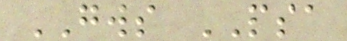GWS PSA
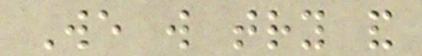We will try and
